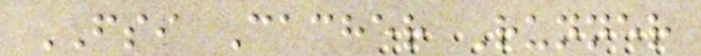FSI Cacher Runner
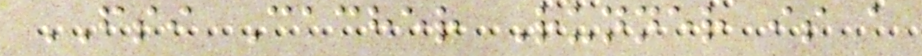FSI Cacher Runner is a
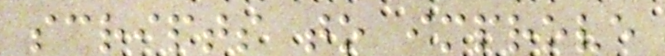scripts to improve
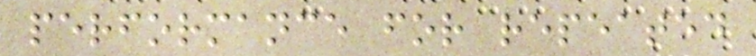performance for repeated
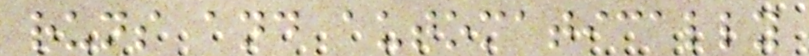runs and automatically
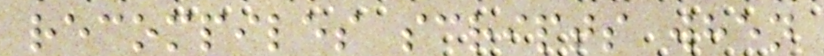recompiles scripts when
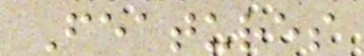Features
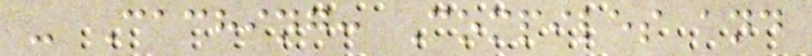- Caching: Compiles and
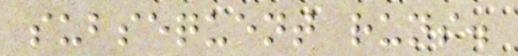subsequent runs.
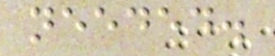needed.
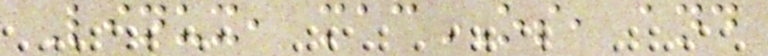Linux, macOS, and
